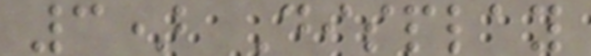3) Display
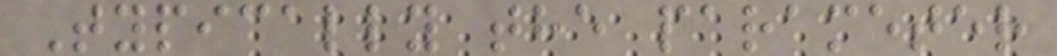Typically the parameter
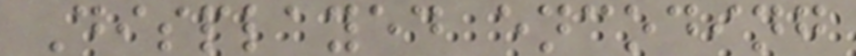Displayed encoding
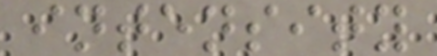intensity
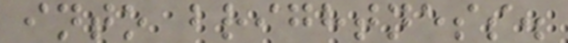into brightness.
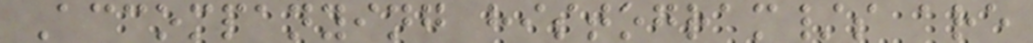Accompanying histogram/s are
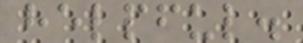helpful.
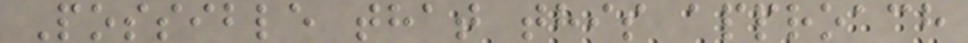Possible that this approach
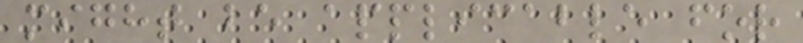might be applicable for
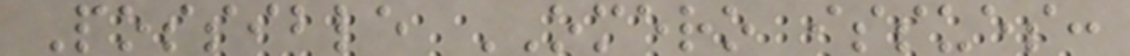Possible OMERO issues:
